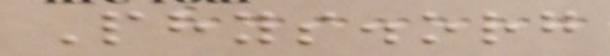Phys.org
